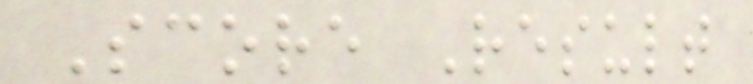Score Result
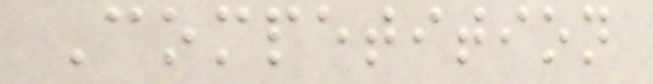Competition
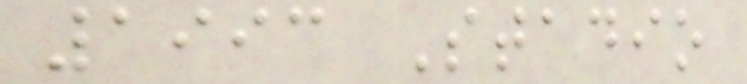1993 Stadio
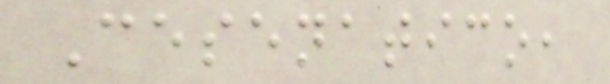Cesenatico,
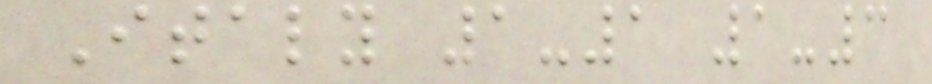Italy 1-1 1-3
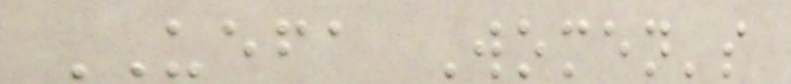UEFA Women's
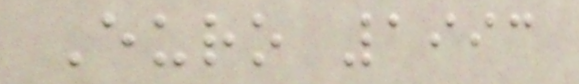Euro 1993
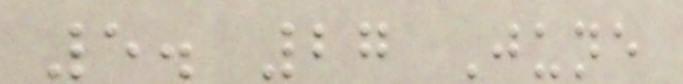5. 27 June
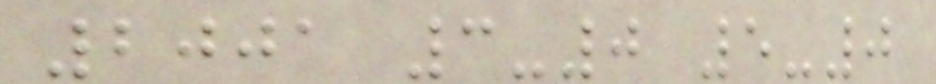2001 3-0 5-0
